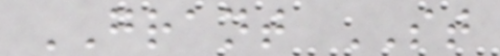GRANT ST
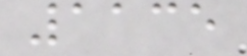1135
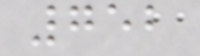752
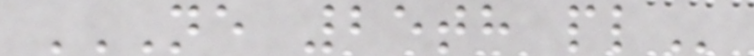NE 25TH PL
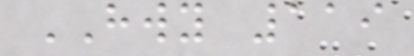HWY 119
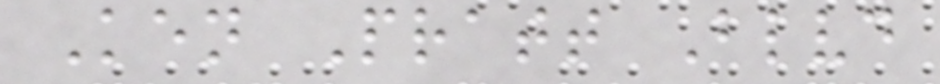Ken Pratt Blvd
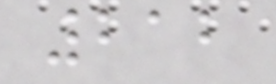212
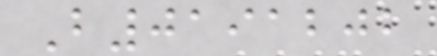B0191202
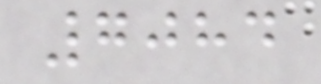7084
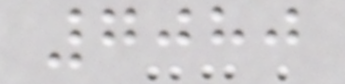7080
